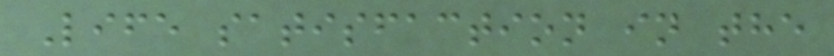Life satisfaction in the
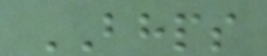BHPS
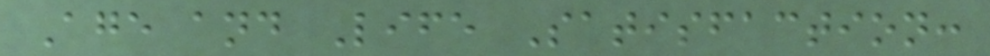Age and Life Satisfaction:
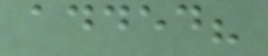added?
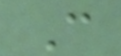C
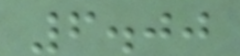6.00
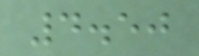4.50
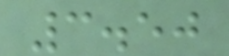3.50
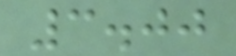3.00
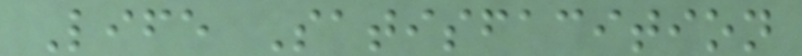Life Satisfacition
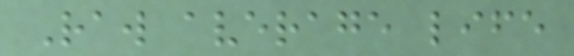Raw average life
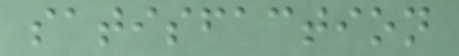satisfaction
